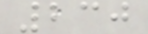230
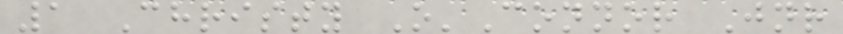1 Christy O'Connor Jnr
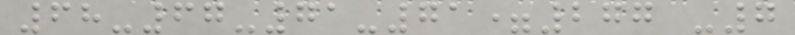68-67-71-71=277 -7
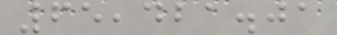65,421.01
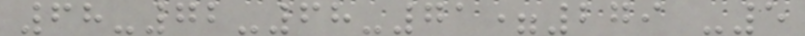68-72-68-71=279 -5
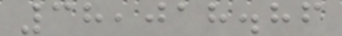38,018.86
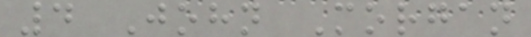4 John Morgan
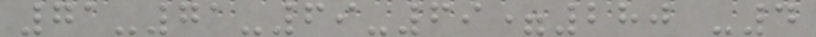71-71-69-69=280 -4
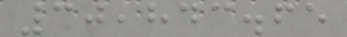30,843.65
